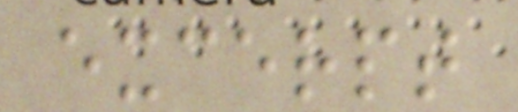excerpt
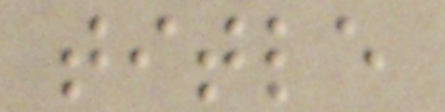title
